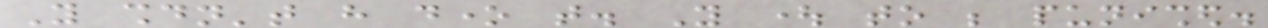You shouldn't have done that. You ought to be punished.
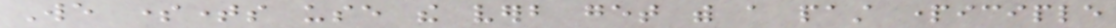We sometimes use the verb get with a past participle
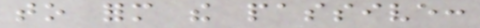to form the passive:
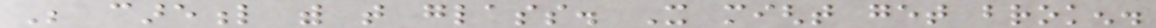Be careful with that glass. It might get broken.
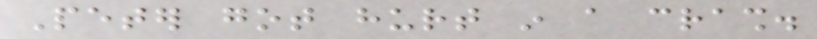Peter got hurt in a crash.
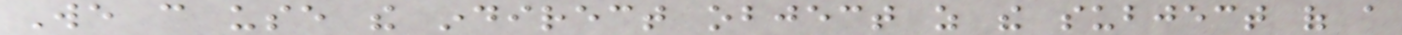We can use the indirect object as the subject of a
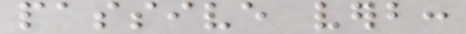passive verb:
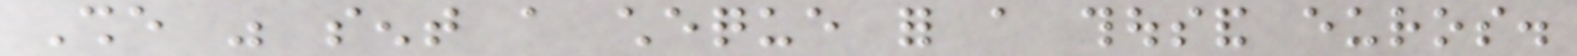She was sent a cheque for a thousand euros.
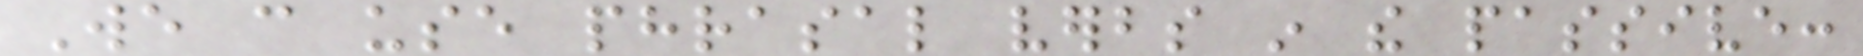We can use phrasal verbs in the passive:
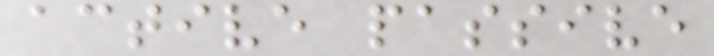active passive
